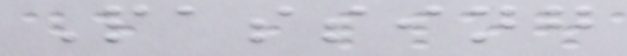Passing
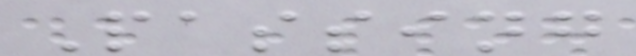Passing
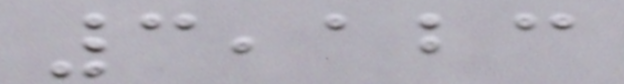3,123
